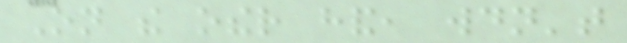On the other hand, wouldn't
